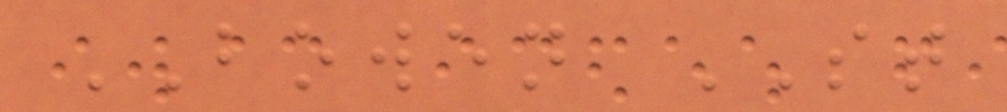BOWEN ST
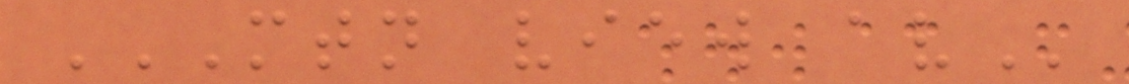MTN VIEW AV
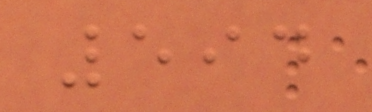594
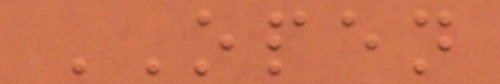OPEN
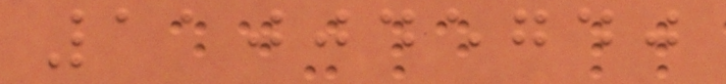110045740
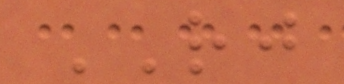RJ
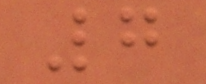7
